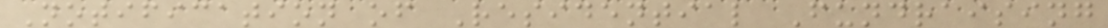Notification of Residential Fundraising
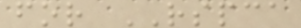for RSPCA
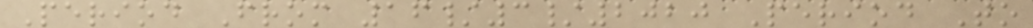Period From 16/3/2020 Period To
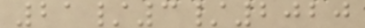21/3/2020
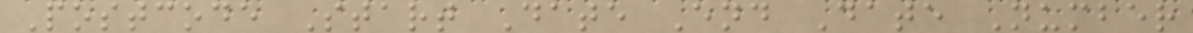Postcode Start Date End Date Number
